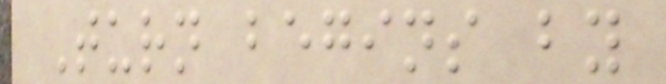Turn begins by
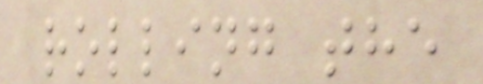rolling the
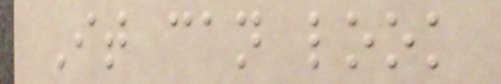It can look
